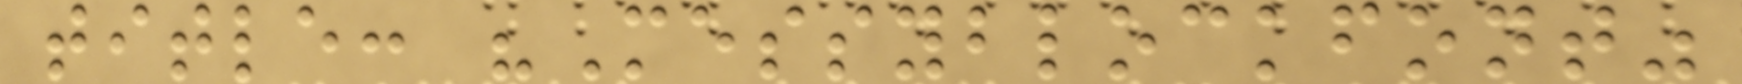title: "Messyblockfont"
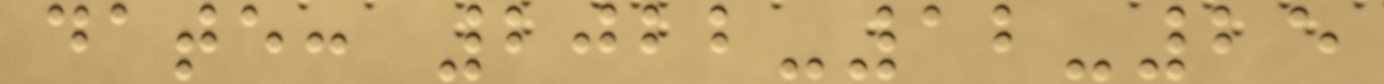date: 2022-12-25
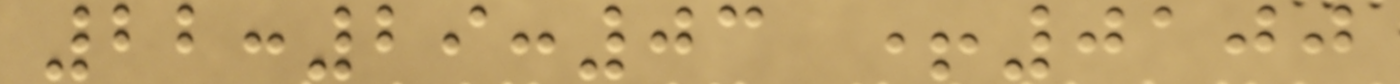22:29:03 +0100
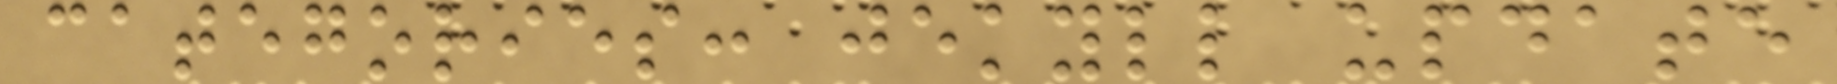categories: jekyll update
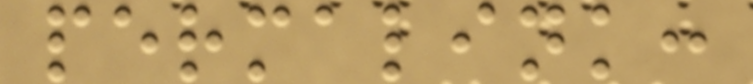permalink:
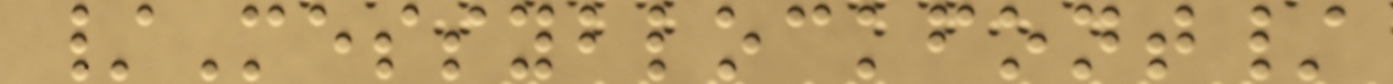/Messyblockfont/
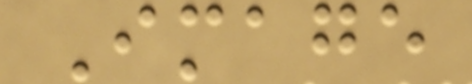Image
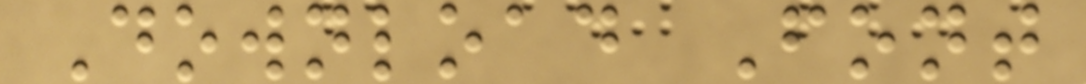Download Font
